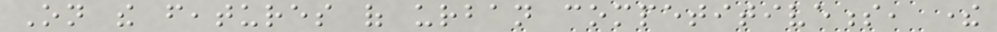On the features of urban competitiveness, there
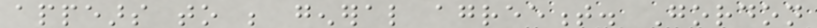appears to be general agreement. Gordon
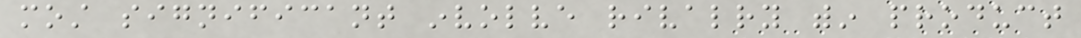most significant involve rivalry within product
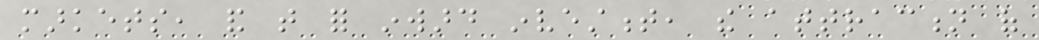markets, and that for inward investment, the attraction of
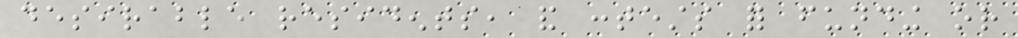desirable residents, and contests for funding or
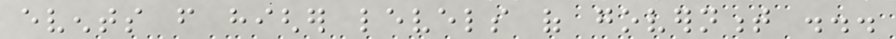events from higher levels of government ...
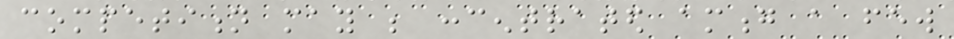competition may be concentrated among a few
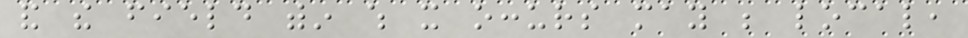and the field within which it occurs may be local,
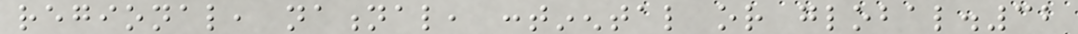regional, national, continental or global.32
